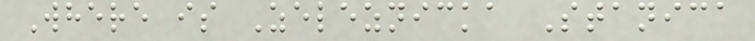Where is Zeleznicka Stanica
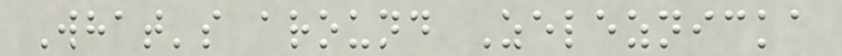What's around Zeleznicka
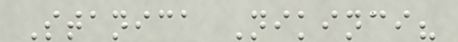Stanica Nikinci?
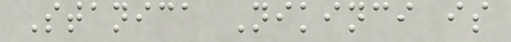Stanica Nikinci is
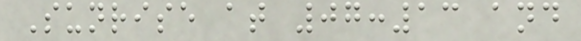Sunrise at 07:13 and
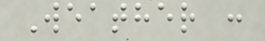Weather :
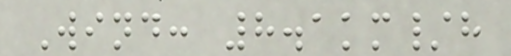Wind: 8.1km/h
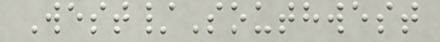West/Southwest
